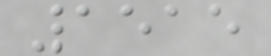1515
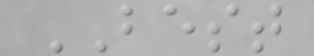BEST
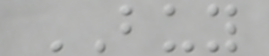BUY
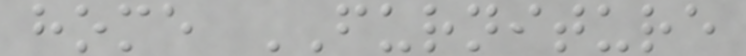home FURNITURE
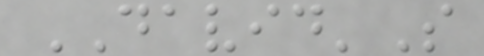DAVID'S
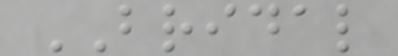BRIDAL
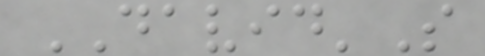DAVID'S
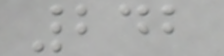242
